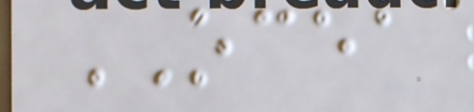OCEA
